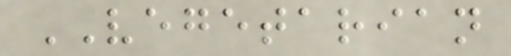VEGETARIAN
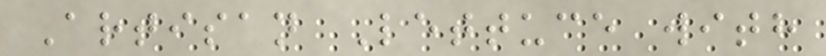Artisan Lettuce with
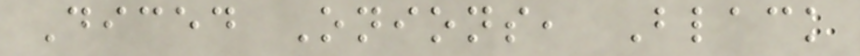Diced Onions, Black
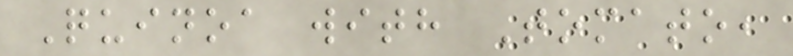Quinoa with Tomato,
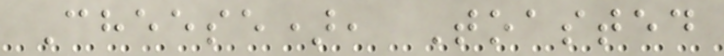Cheese), Toasted
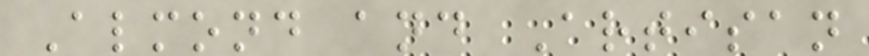Almond and Artisan
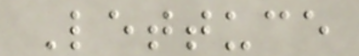Lettuce
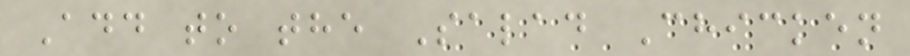Add to the Salad Chicken
